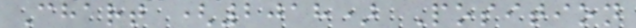Chart (2018) Position
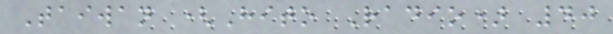Taiwan (Hito Radio) 40
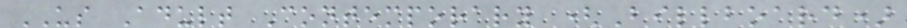US Adult Contemporary (Billboard)
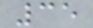35
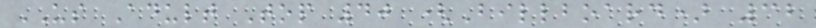US Adult Top 40 (Billboard) 32
